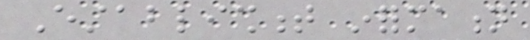Establishment information
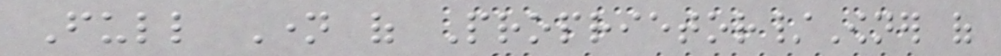Full Name of Proprietor/Owner of
